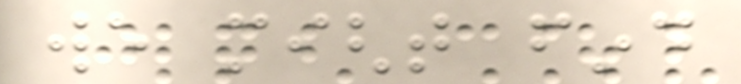we might find
